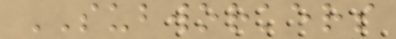SUBWORKERS
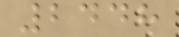2448
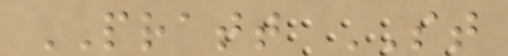PRATT ST
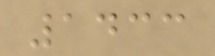1433
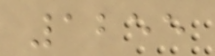1255
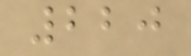220
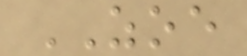ZOE
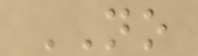NO
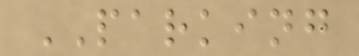PARKING
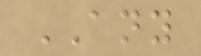ANY
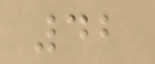42
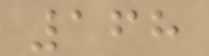168
